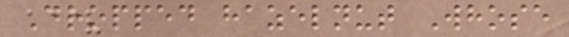Dropped hazelnut Whose
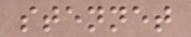stennet
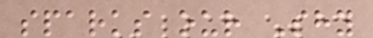sparks our Shy
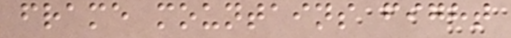frame mountains fight
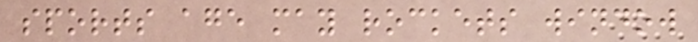sports age may rockets window
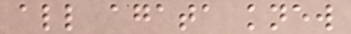all agata knew
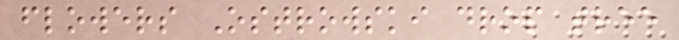flowers Ostrowski drop tree
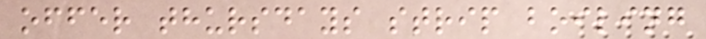offer thursdays strip boiling
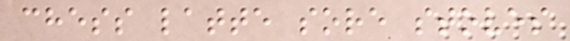chess latte sore stoves
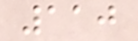110
